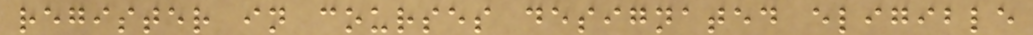register in courses designated eligible
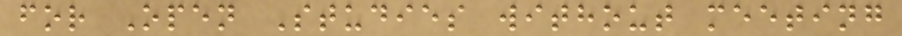for Open Studies without meeting
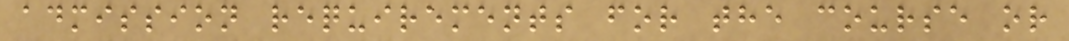admission requirements for the course or
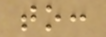to:
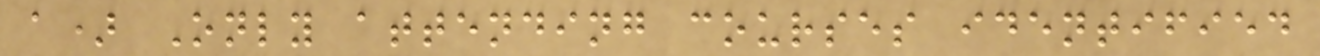a) Only attending courses identified
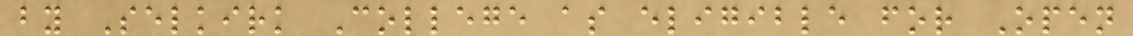by Selkirk College as eligible for Open
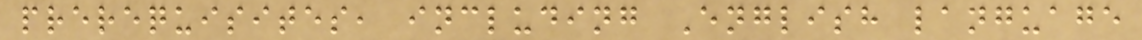prerequisites, including English language
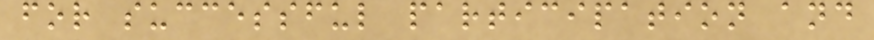for successful participation and
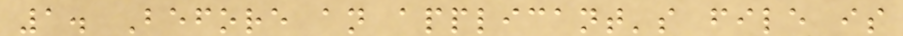1. Before an applicant's file is
